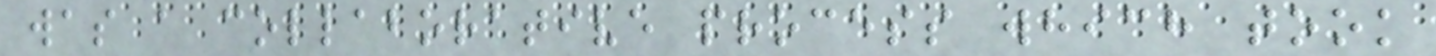was a collaborative process which took
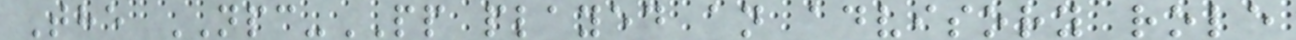The NPC-PP played an advisory role
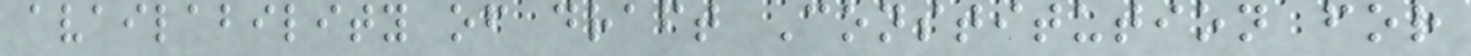availability of draft Constitution for
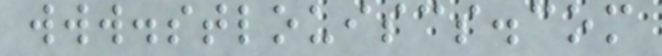www.stlouiscs.com
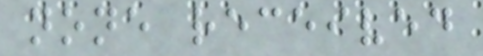none received
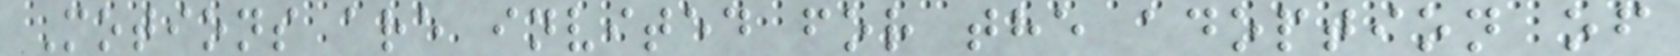Motions are invited for the adoption of
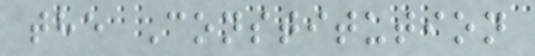the Constitution
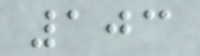103
